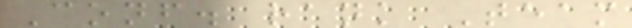Conf. rank Team
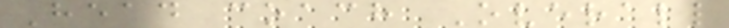Head coach Overall
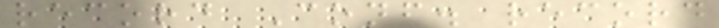record Conf. record
